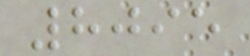8095
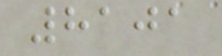8101
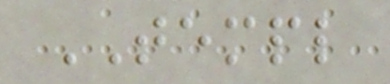TEMPL
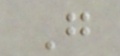G
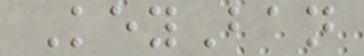KeyBan
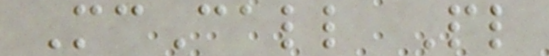McCall Pl
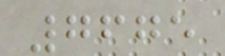7675
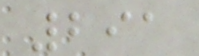291
